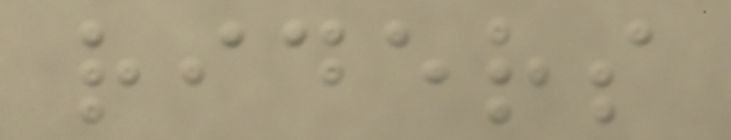riders
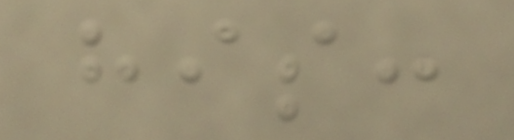his:
